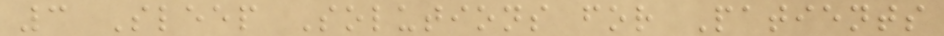3 Sleep Solutions for Patients
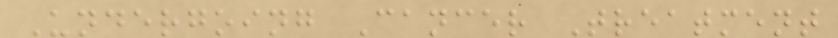Undergoing Cancer Treatment
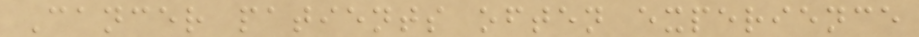Cancer patients often experience
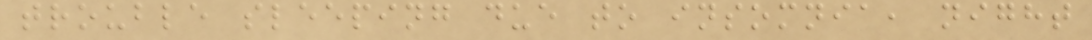trouble sleeping due to insomnia, night
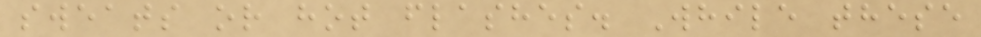sweats or hot flashes. While these
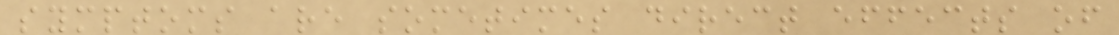symptoms are sometimes direct effects of
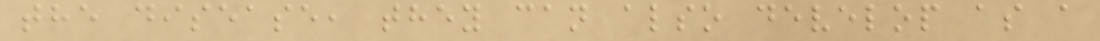the disease, they can also develop as a
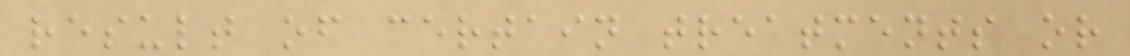result of certain treatments or
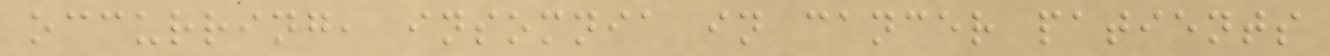occurring, insomnia in cancer patients
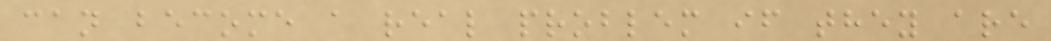can become a real problem if they are
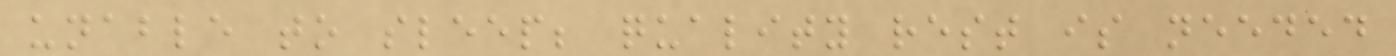unable to sleep; quality rest is needed
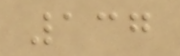137
